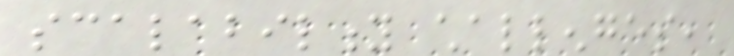scalability challenges,
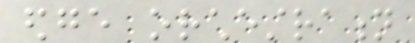edge orchestration
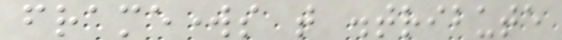frameworks that distribute
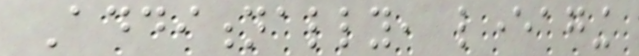Additionally, leveraging
